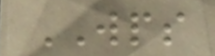WPS
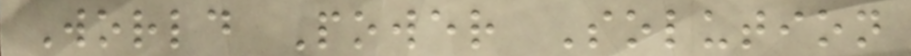World Power Solution
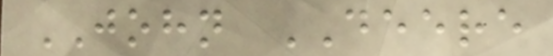JOHN DEERE
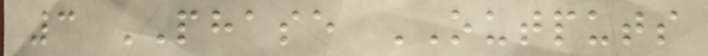3 PHASE OUTPUTS
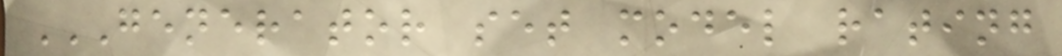GENERATOR SET MODEL RATING
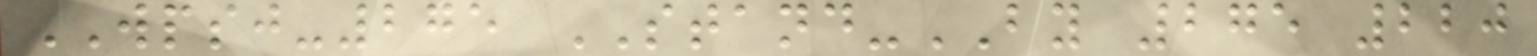WPSJ-275 STAND-BY 275 220
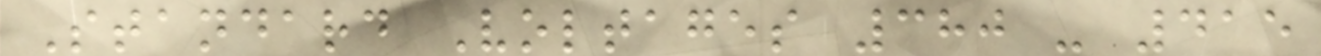Standard Voltages 380 - 415
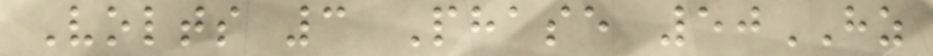Volts 3 Phase 50HZ
